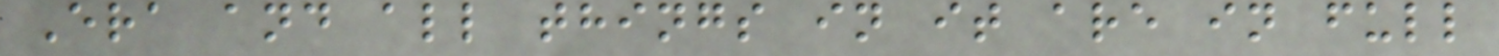Era and all things in it are in full
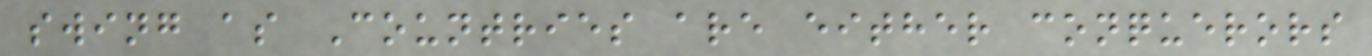swing as Countries are either conquerors
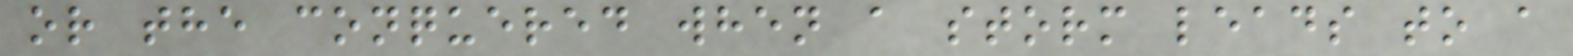or the conquered when a storm leads to a
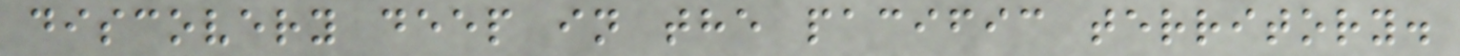discovery deep in the pacific territory.
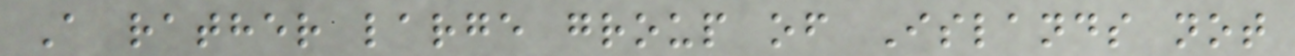A rather large group of Islands not
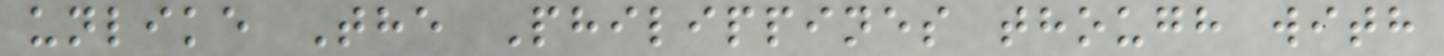unlike The Philippines though with
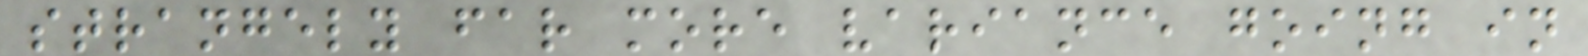strangely far more variance going in
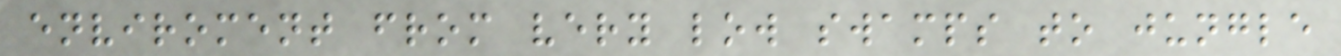enviroment from very low swamps to jungle
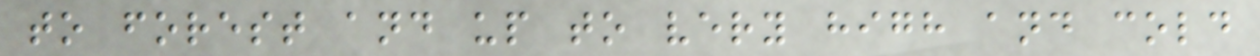to forest and up to very high and cold
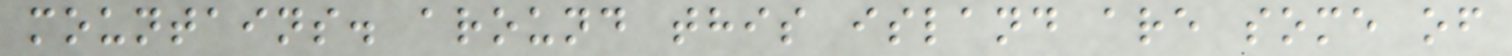mountains. around this island are some of
